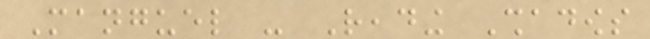Manguel - Reading Shadows
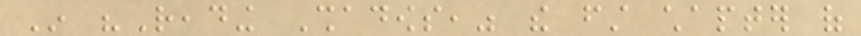In "Reading Shadows," the first chapter of
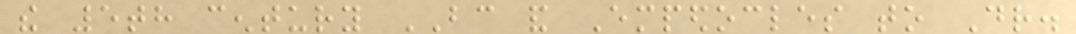the 5th century BC and Empedocles to Dr.
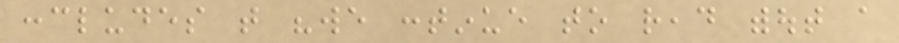concludes that "we continue to read without a
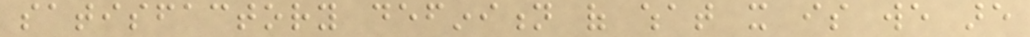satisfactory definition of what it is we are
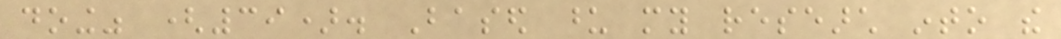doing" (39). Based upon my research into the
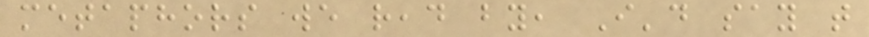metaphors we read by, I'd say that
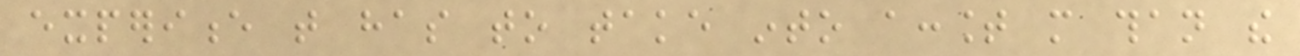experience that has to take into account more than the
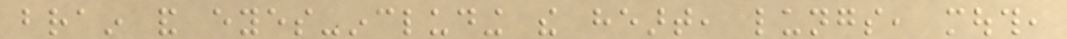brain and eyes-including the heart, lungs, mouth,
